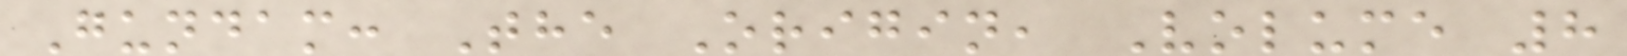Gundam: The Origin, Volume 8
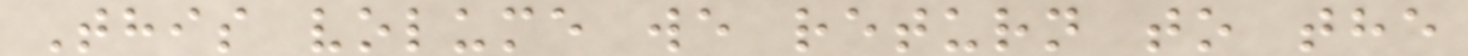This volume we return to the
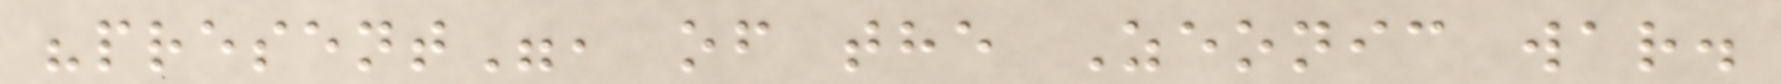"present", of the Zeonic war.
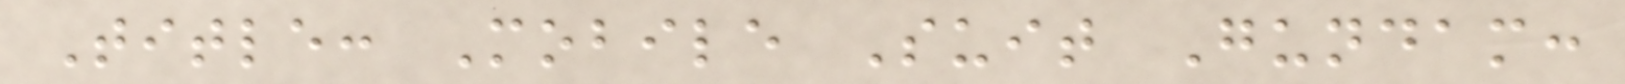Title: Mobile Suit Gundam:
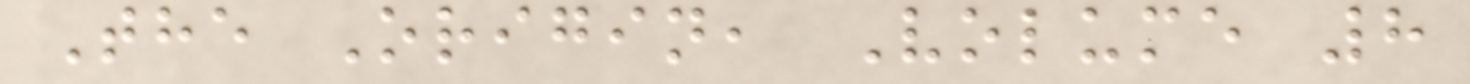The Origin, Volume 8
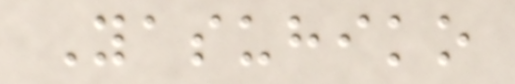Yasuhiko
